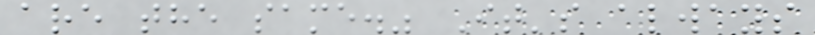are the same." It's always
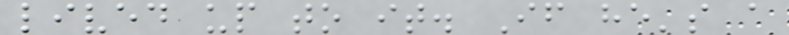lived up to it. If he's a
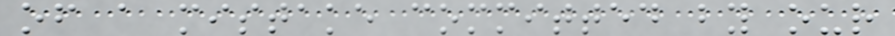of a mistake committed by our
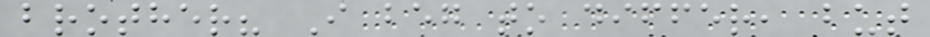brother? I beg to differ, but
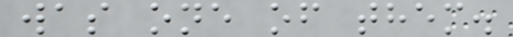was one of them.
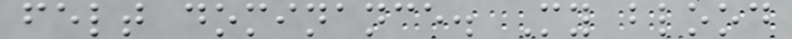felt dominance. My blood
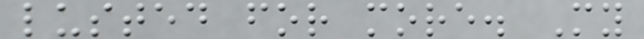lusted for more. My
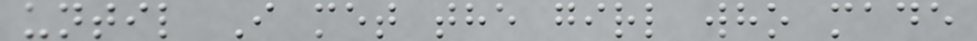until I met the girl who made
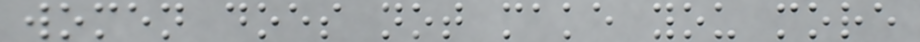women does not make you more
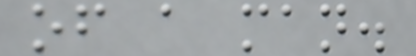of a man.
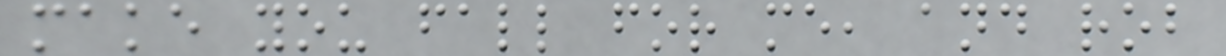make you fall for me, and rob
